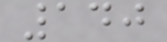140
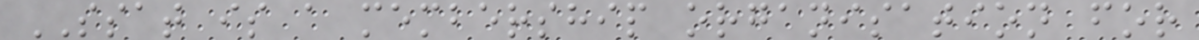SSAT is a membership organisation for
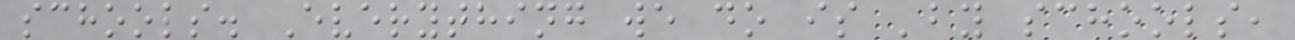schools. Everything we do is 'by schools,
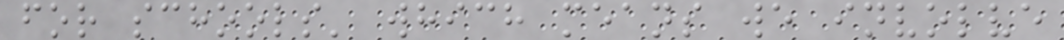for schools' which means we involve
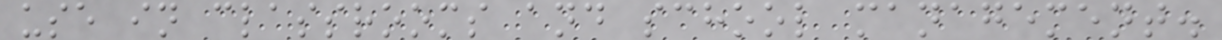use in classrooms and school management.
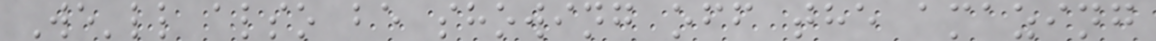We'll also be showing off the amazing
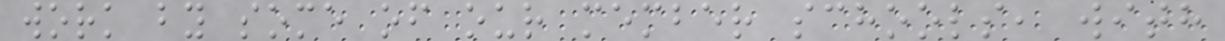work by some of our member schools, with
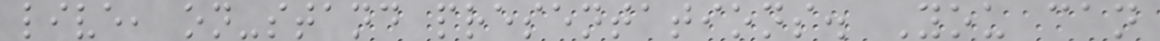live, on-stand presentations. You can
